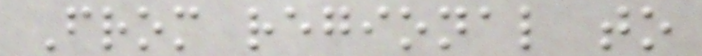From regional to
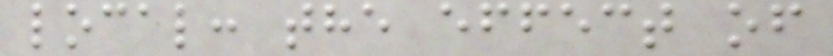local: the effect of
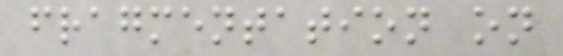fragmentation on
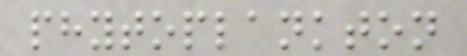phytoplankton
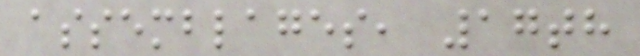assemblages, 17th
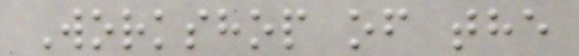Workshop of the
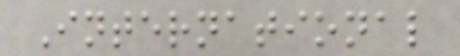International
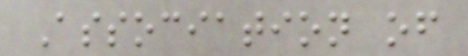Association of
